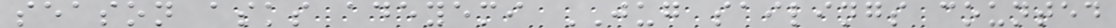season asks adeyemi JUG sailings counted
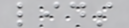lids
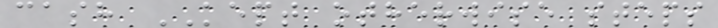cash KEPT otherwise steps
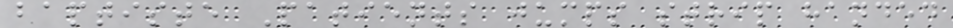baptiste Patients jumps strip handed
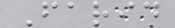Farid
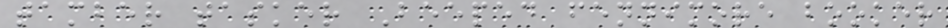tamber tasker Beeped fennimore booker
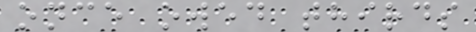once owed thirds
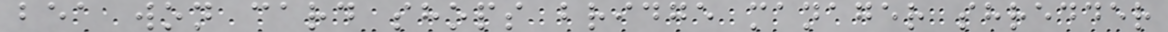bea won card shops bridge manager shredder
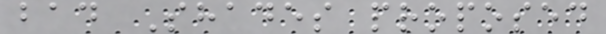bad Shades proposed
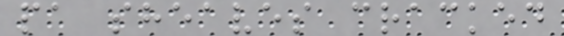pa sheaves cracked
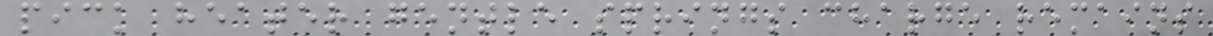pick heater gentle springs charge remains
